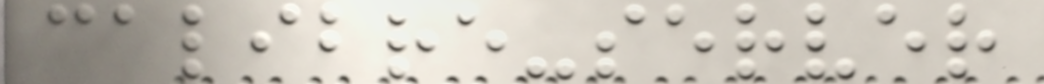calibre-server
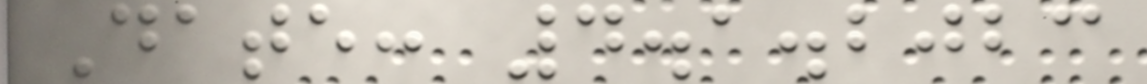Date: 4.1.2023
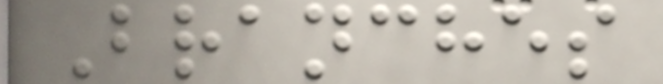Branches
